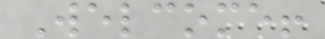Welcome!
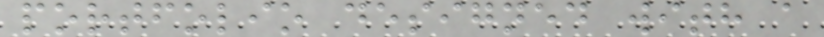portfolio designed with a
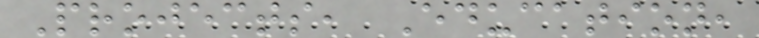Projects, Education,
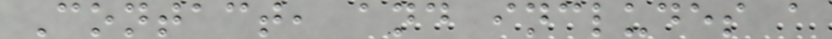Contact, and includes a
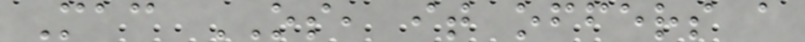Mac OS, it offers a
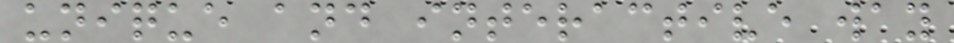unique and interactive way
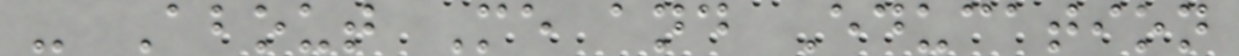- About Me and Education
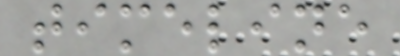timeline
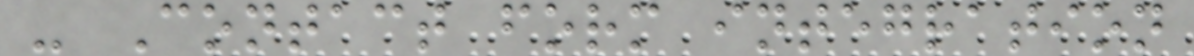- Contact form integration
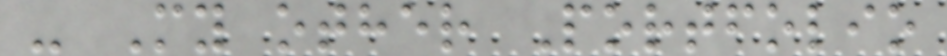- My other Portfolio
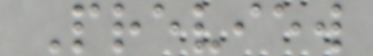Preview
